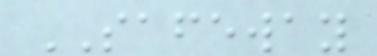SAFEWAY
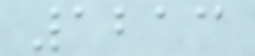1213
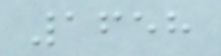1658
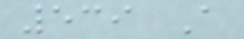539 A
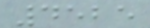4525
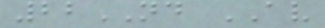22ND AV
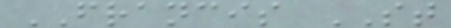FRANCIS ST
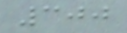300
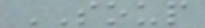SOUP
